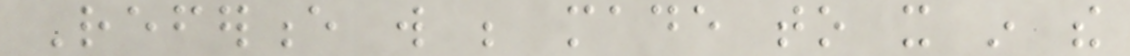Reference will be made to it in the
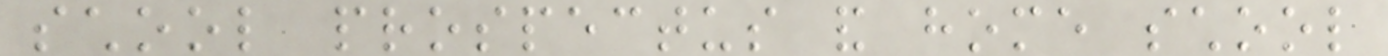school prospectus and home school
